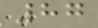87
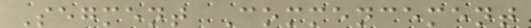Segment Commencement
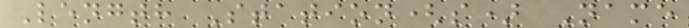Length Station(s) Name
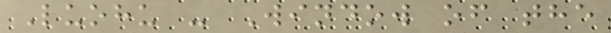Luohu - Window of the
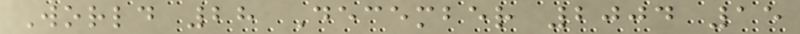World 28 December 2004 15
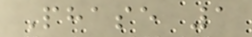Phase 1
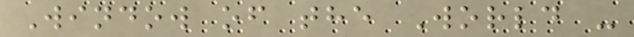Window of the World -
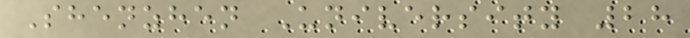Shenzhen University 28
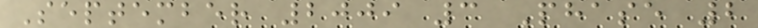September 2009 3 Phase 2
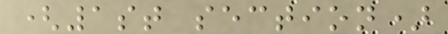(1st section)
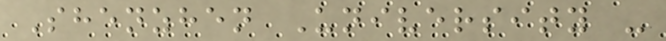Shenzhen University -
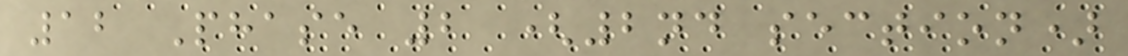12 Phase 2 (2nd section)
